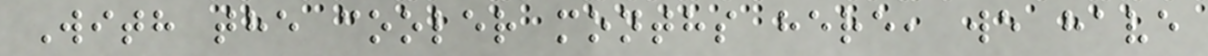With the cooler months here, we have
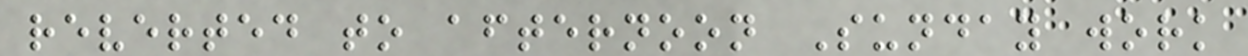reverted to afternoon Sunday work
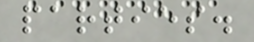parties.
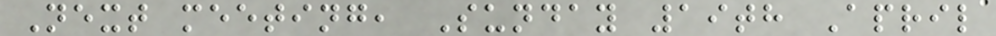Next meeting, Sunday 19th April
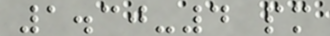1.30-4 pm
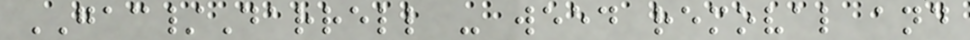GAC/Darrell - weed removal and
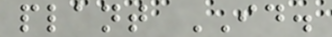plant ID.
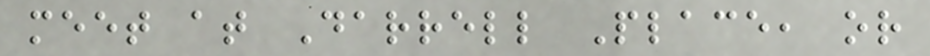meet at Darrell Place, or
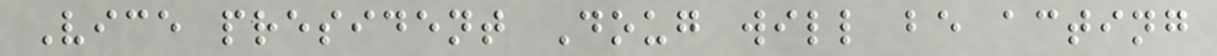Vice president Doug will be acting
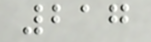217
